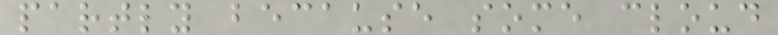partly because some cloud
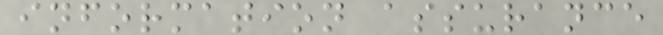information assurance
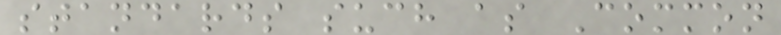standards such as Common
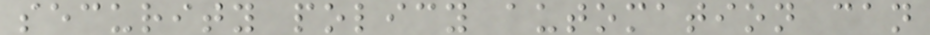security policy automation can
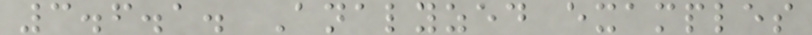3.6.1. Analyzed examples
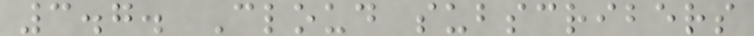3.7. Cloud subscribers
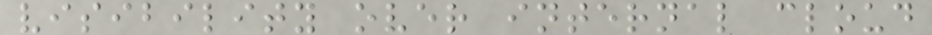visibility over internal cloud
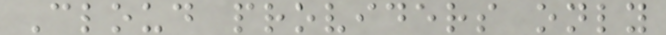Cloud providers only
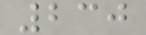230
